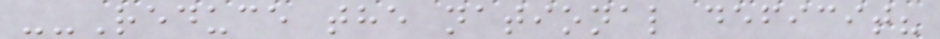--Reduce the national deficit?
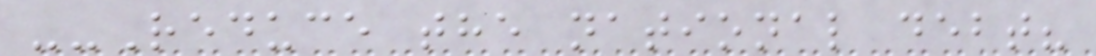--Reduce the national debt?
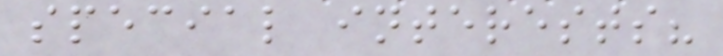special interests?
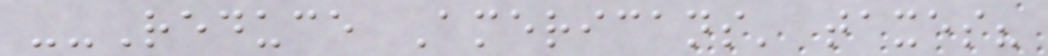--Reduce Americans' taxes?
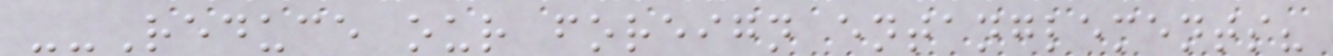--Reduce our foreign entanglements?
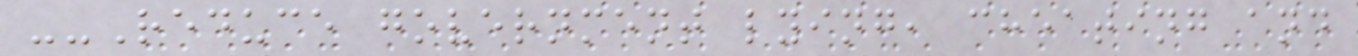--Reduce government lying, cheating and
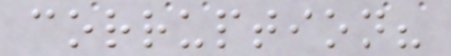corruption?
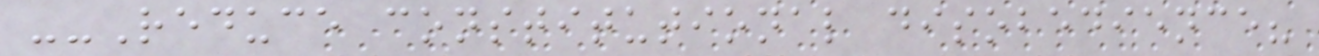--Reduce constitutional disobedience?
